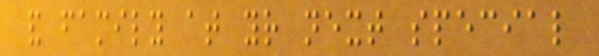and family at your next special
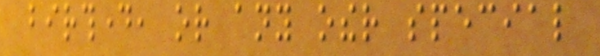birthday, or any other special
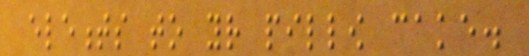elements to your pillow cake.
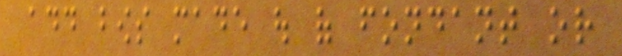add bows made out of fondant or
